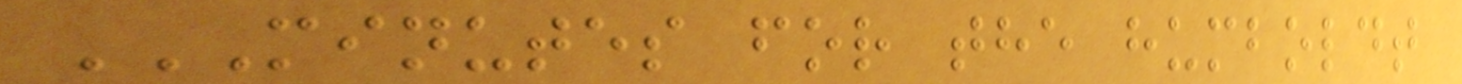MINUTES FOR THE HUMBOLDT
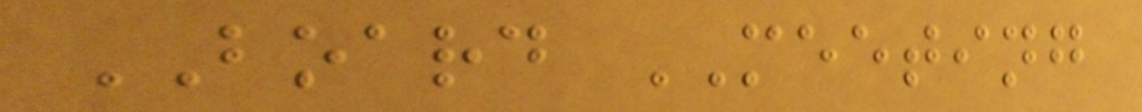BOARD MEETING
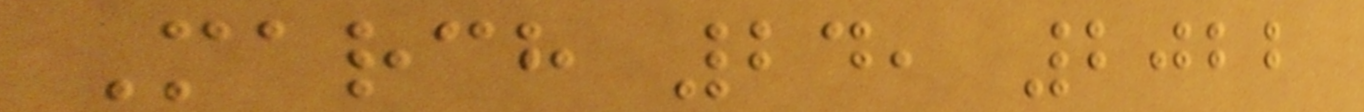March 24, 2022
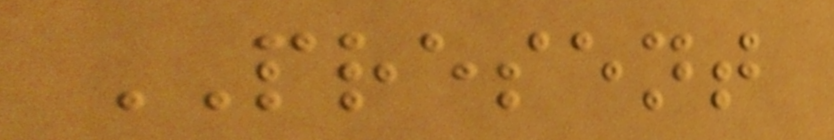PRESENT
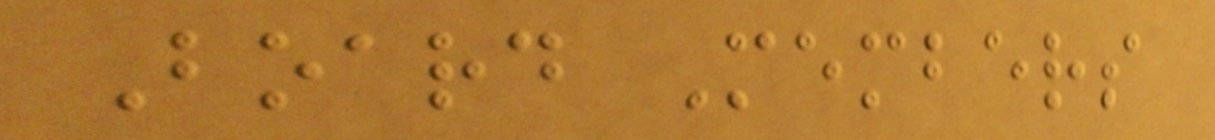Board Members
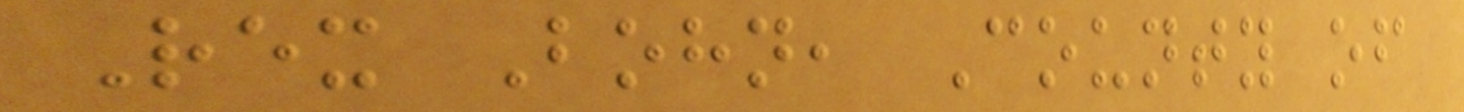Rex Bohn, County of
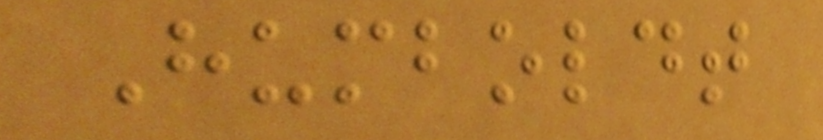Humboldt
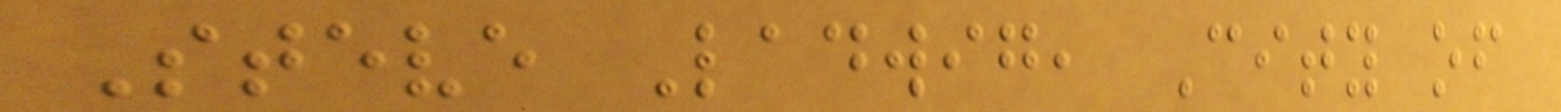Steve Ladwig, City of
